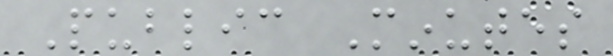Public Minutes
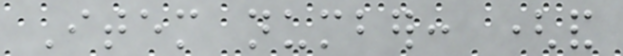Item number: (and
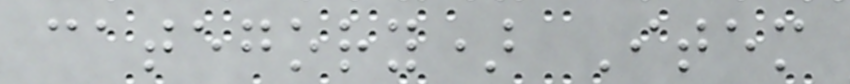category) Item
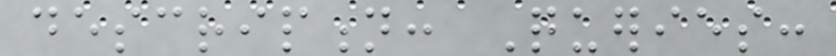description: Queries:
